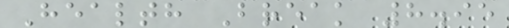Health Break 8.95
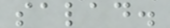salad.
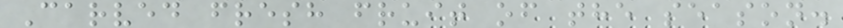Carved fresh fruit of the season.
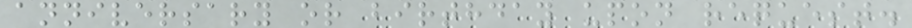anniversary or birthday upon request.
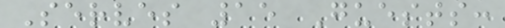Serves 15 Guests:
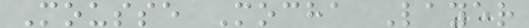Mousse Mocha Layer
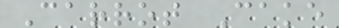Carrot Cake
